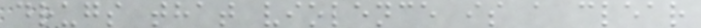drugs that violence is a clear
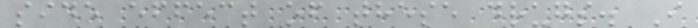side effect of these drugs. I
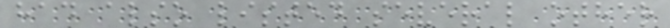had also listed several other
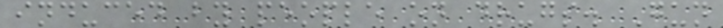induced by people on drugs. Gun
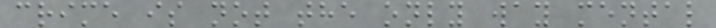crime is not the only way mental
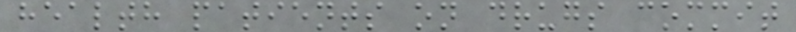health patients on drugs commit
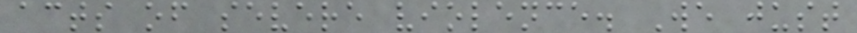acts of severe violence. We just
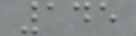145
